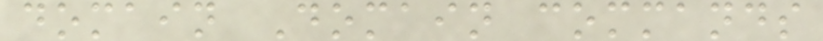domain Domain commands
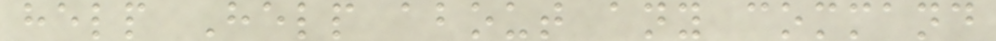help Help about any command
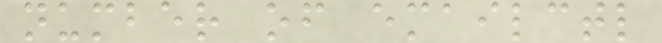number of emailctl
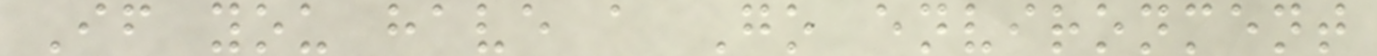If you have a Go environment
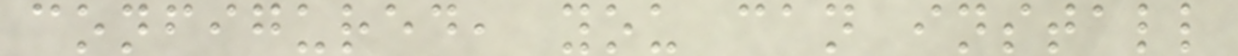configured, you can install
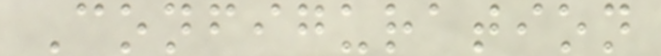Configuration
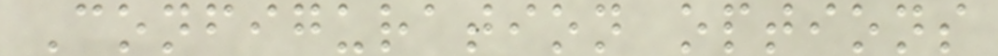Configuration options
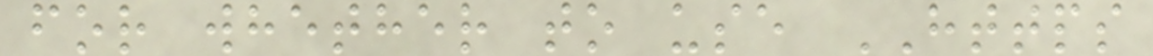for whether to use HTTPS
